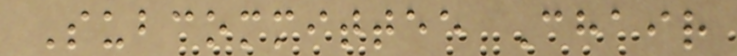Subcommittee Chair
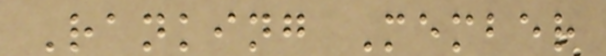Ranking Member
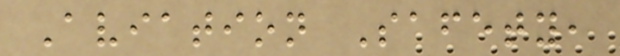Aviation Safety,
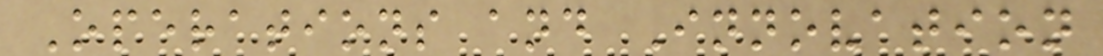Operations and Innovation
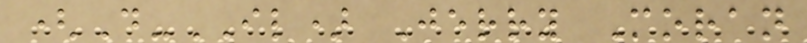(D-IL) Jerry Moran
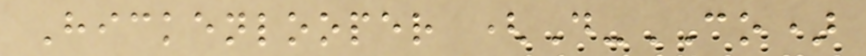Hickenlooper (D-CO)
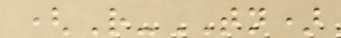(R-TN)
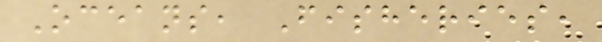Oceans, Fisheries,
